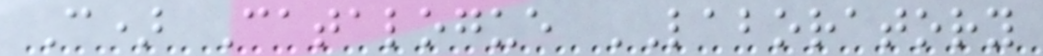C) Catalogue LABORATORY
